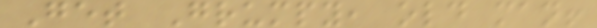Get Grumpy, old man!
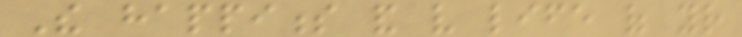The happiness and very life of your
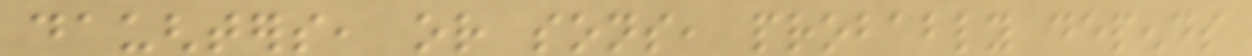daughters, or sons, probably depends
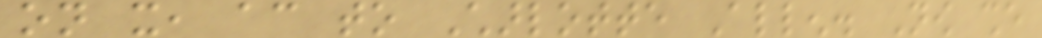on it, according to Charlotte Allen. Now she
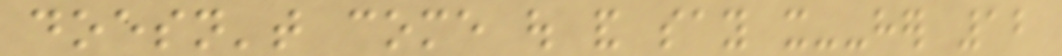doesn't come out and say it--her 12
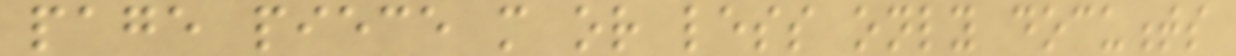page piece more or less only documents
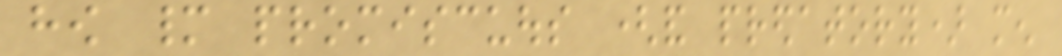how many promiscuous (and predatory) men
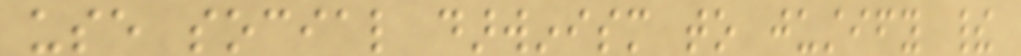use social darwinism to justify their
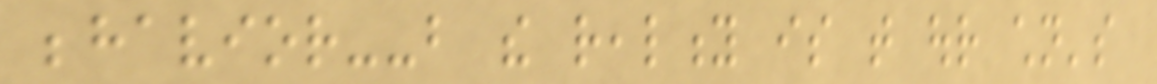behavior--but the reality is that our children's
